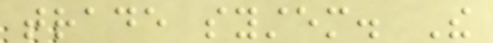trade system. The
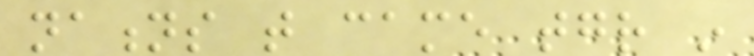nations that came together in
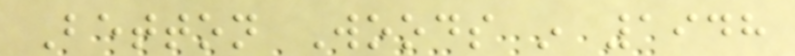Betton Woods in 1948
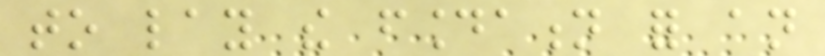to lay the foundation for an
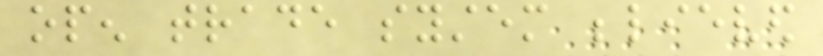open trade system believed
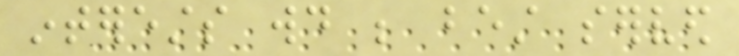interests would be best served
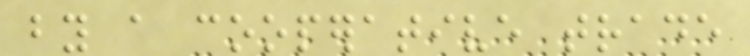by a cooperative trade
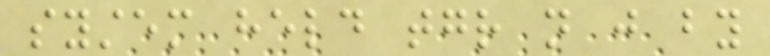system held together not just by
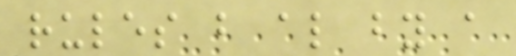rules but also by a
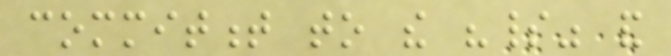commitment to the "spirit" and
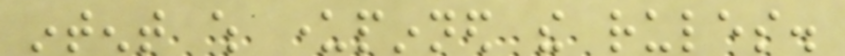intent which underpinned the rules.
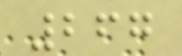267
